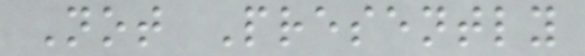Not Presently
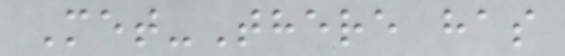Met-There has
